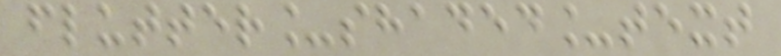flutter_shaded_text
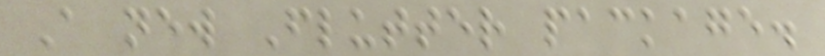A new Flutter package.
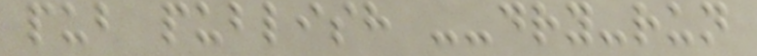pub publish --dry-run
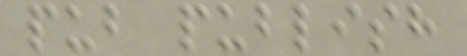pub publish
